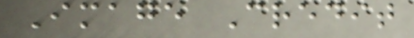Image Credit
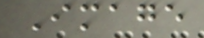Image
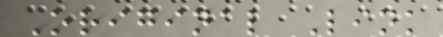Original Link
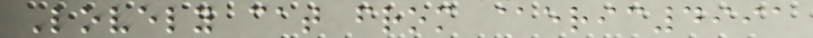Lovely cat from @eric4991
